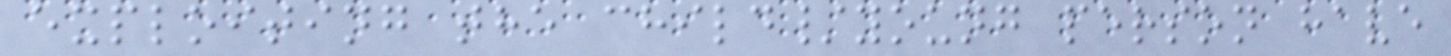exploiting the child/young person have
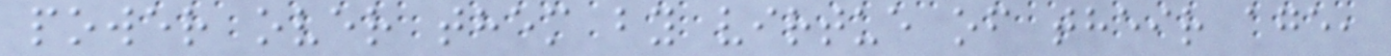power over them by virtue of their age,
